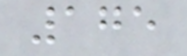175
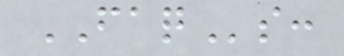FAQs:
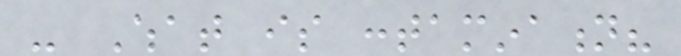- What is contamination?
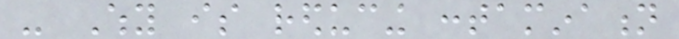- Why is reducing contamination
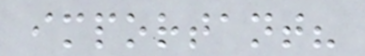important?
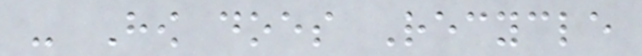- How does Recycle
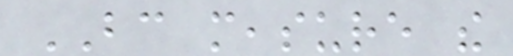BC measure the
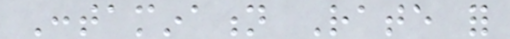Contamination Rate for
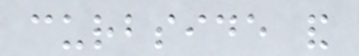curbside and
